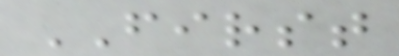FIRST
